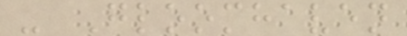- Gloomhaven
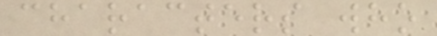characters who
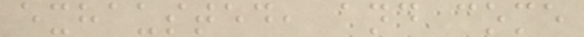exhausted, and come
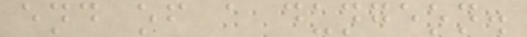end of a dungeon.
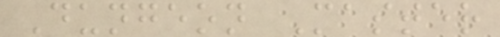Dungeon Master
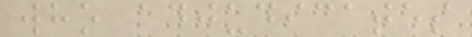who adjudicates
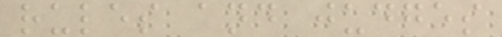rules and judges
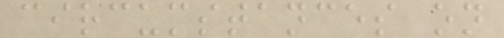circumstances on
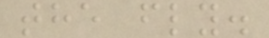the fly.
